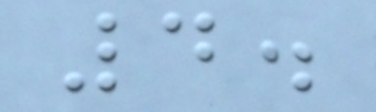4.
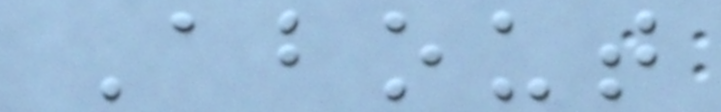About
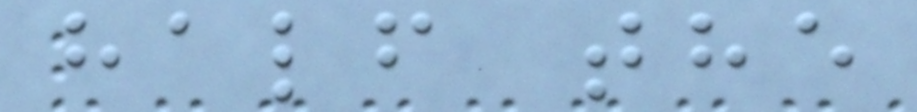half the
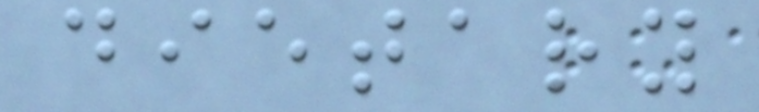dietary
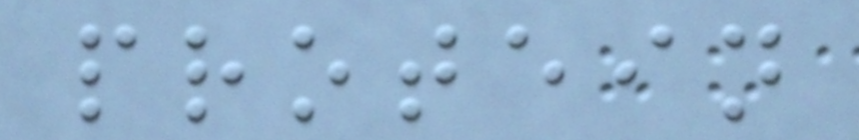protein
